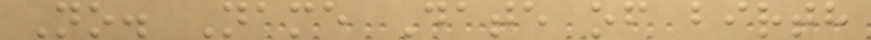No. Name Date of birth
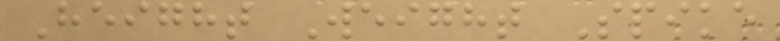Height Weight Spike
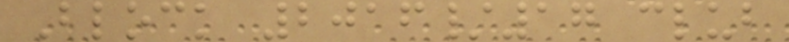Block 2016/17 club
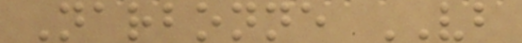Narbonne VB
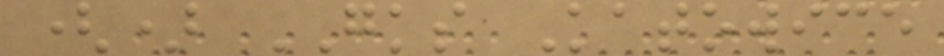() GKS Katowice
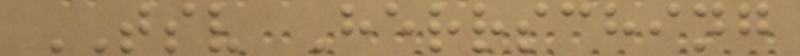TSV Herrsching
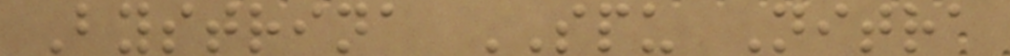Bystrina SPU Nitra
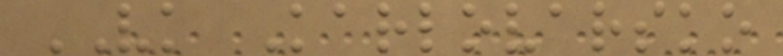VK Karlovarsko
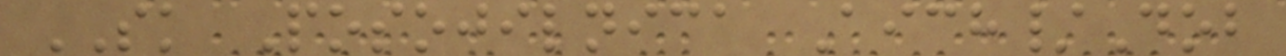SK Posojilnica Aich/Dob
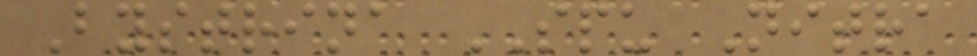Bystrina SPU Nitra
